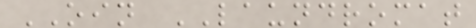OIN LAUNDROMAT
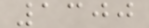1300
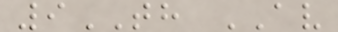9TH AV
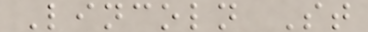Lincoln St
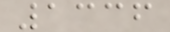1336
